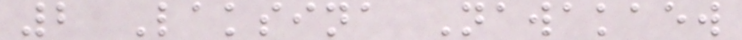2 Laksina Nawakaew
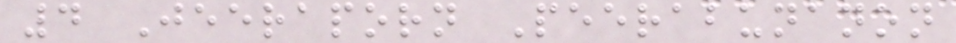4 Jeeraporn Peerabunanon
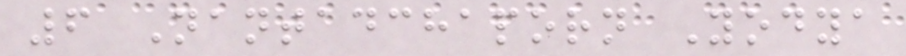6 Nantadchaporn Yodya
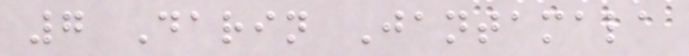7 Darin Jantamala
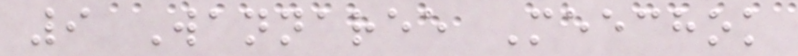9 Wannaree Meechok
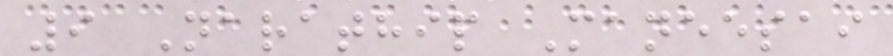9 Narathip Maneesai
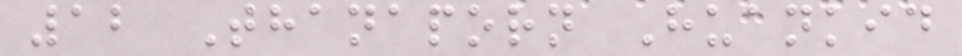12 Thanaporn Huankid
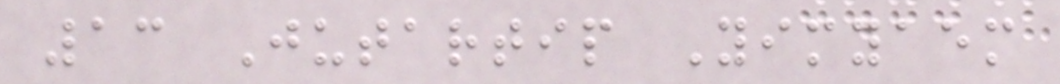13 Jutartip Yimyaem
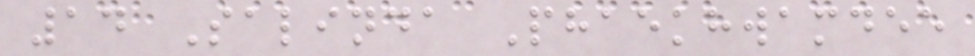14 Salinda Phaekhwamdee
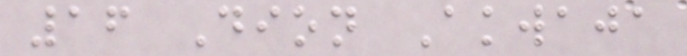16 Dion Akwaja
